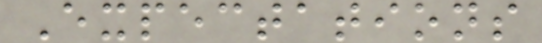Expectations
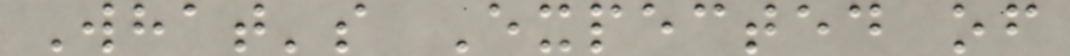What's Expected of
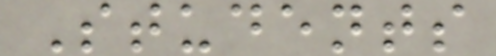Students
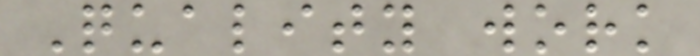Quality work
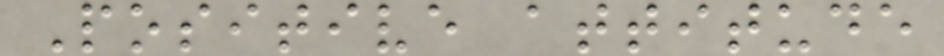Positive attitude
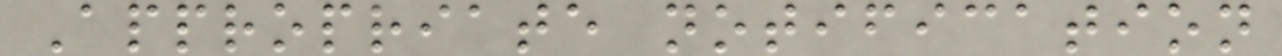Appropriate notification
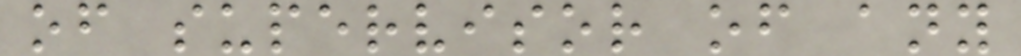of supervisor of any
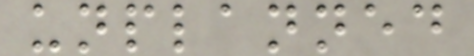unplanned
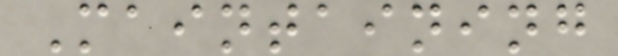Maintaining
